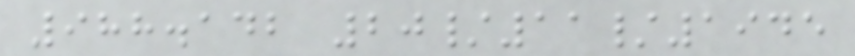988.142 20/11/1945
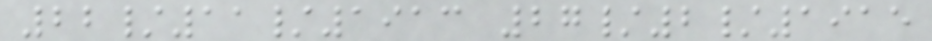22/11/1913 27/2/1915
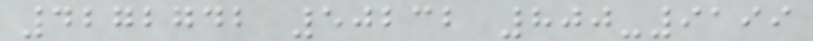4272742 50232 800-9199
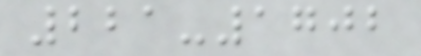221-1702
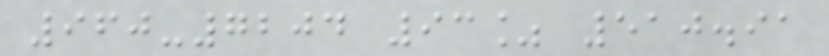960-7204 93% 510.91
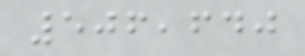506,640
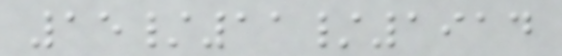15/11/1914
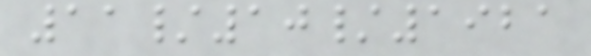11/10/1921
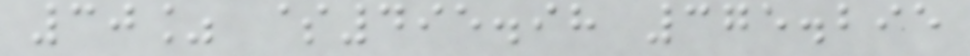30% $495.98 375.295
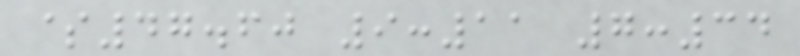$47.60 9:11 7:34
